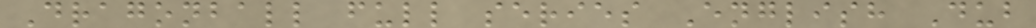Dragonball full series English Dub
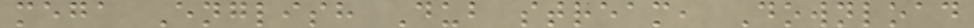mega English Dub stream, Download
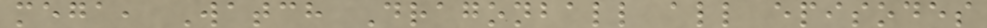mega, Watch Dragonball all episodes
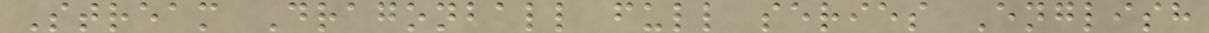Stream Dragonball full series English
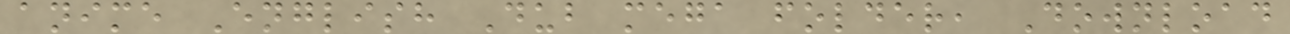anime English Dub mega folder, Download
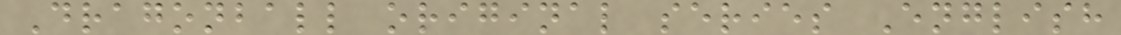Dragonball original series English
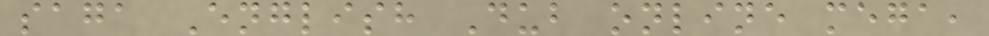saga English Dub online mega,
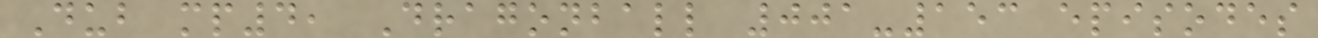Dub mp4, Dragonball 001-153 episodes
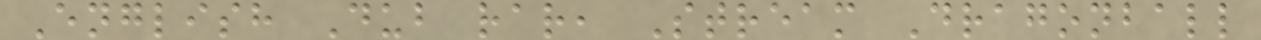English Dub rar, Stream Dragonball
